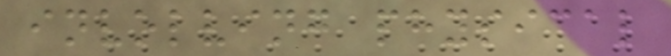involving physical
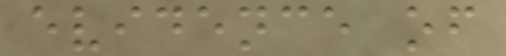evidence of
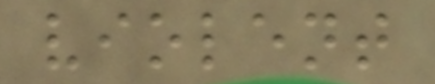violent
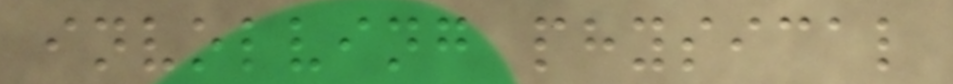involving physical
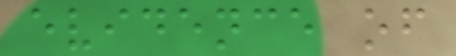evidence of
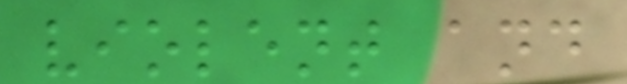violent and
